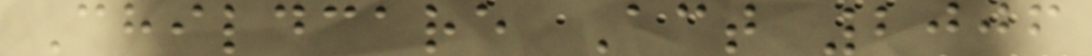Childcare Act 2006
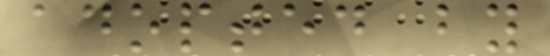adopted by
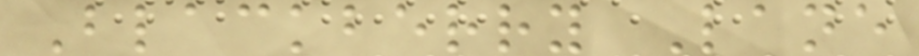Blackberry Lane
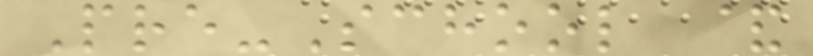Pre-School &
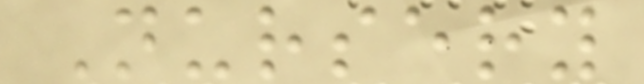Nursery
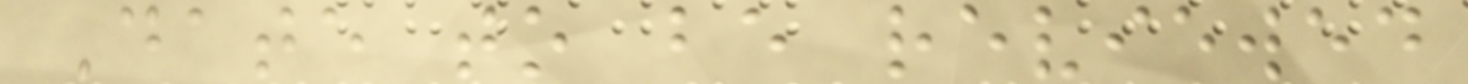Date to be reviewed
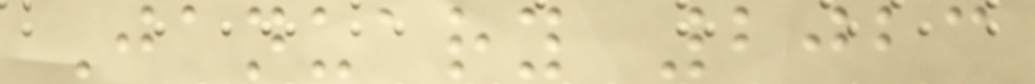January 2023
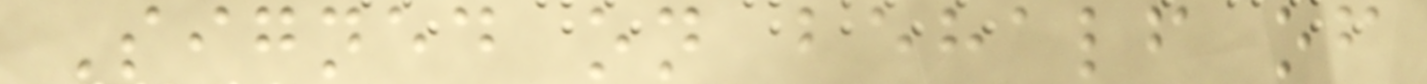Signed on behalf of
